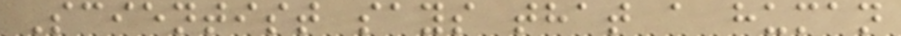Scientist says that a human
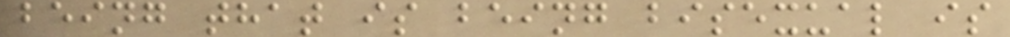being that is being bisexual is
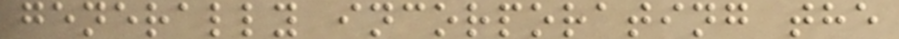generally incorporating the
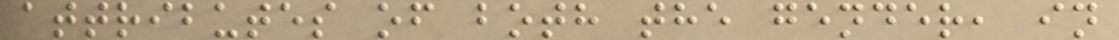attributes of both the gender, in
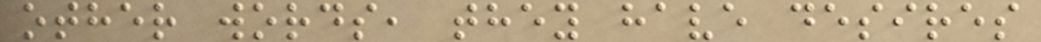other words, they have desires
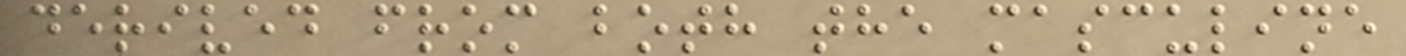derived from both the masculine
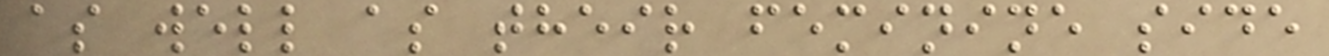as well as their feminine side
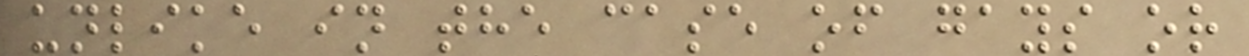unlike in the case of gays or
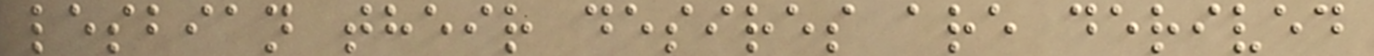lesbian their desires are derived
